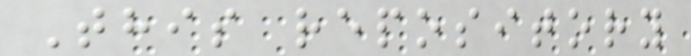This repository
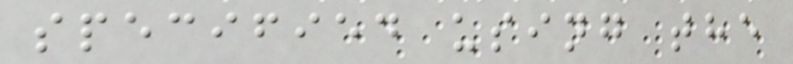specified using the
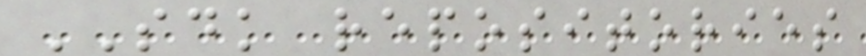SDK repositories
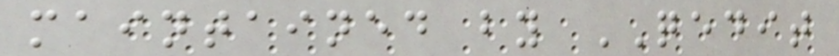maintained by QEDIT
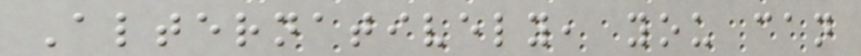Alternatively, you can
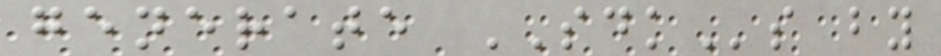generate SDKs by
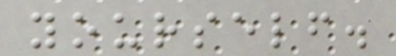yourself.
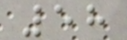58
